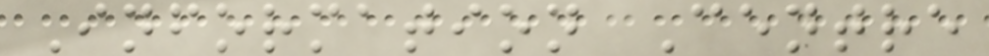Information Centre
